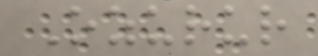Ozurur
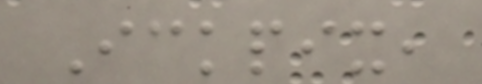Ickpix,
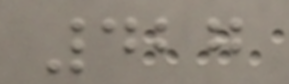427
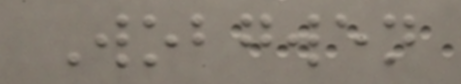Wobgwen
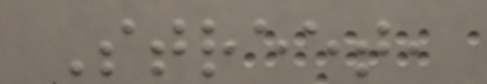Street,
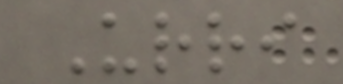Urri
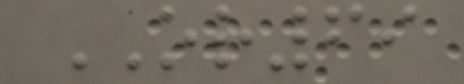OR69
